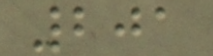201
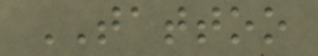TATTOO
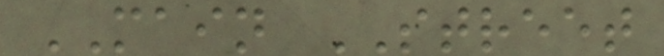MAIN STREET
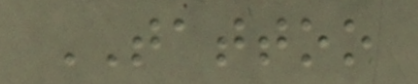TATTOO
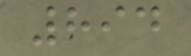894
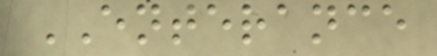ENTERANCE
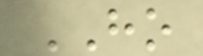HO
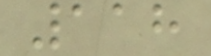118
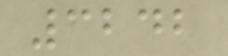3242
